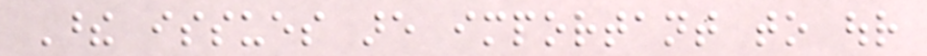These issues are important to our
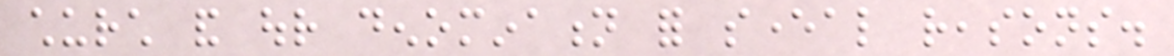church and our denomination for several reasons.
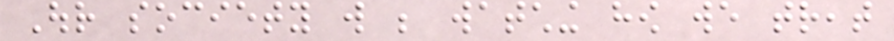Our society will be watching how we treat
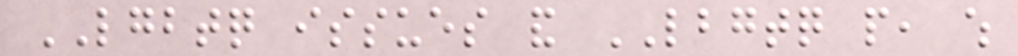LGBTQ issues and LBGTQ people, which
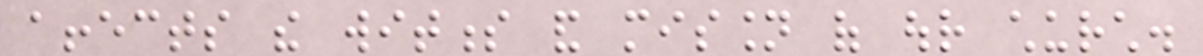affects the witness and mission of our church.
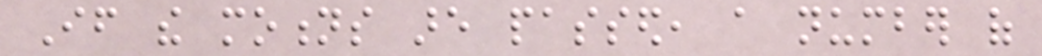If the motions are passed, a number of
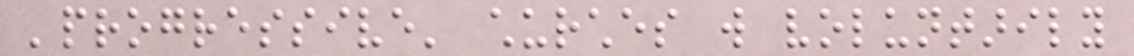'progressive' churches will voluntarily
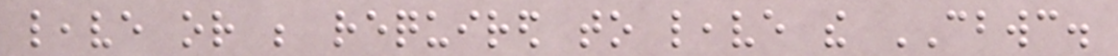leave or be required to leave the CBWC.
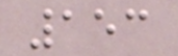153
